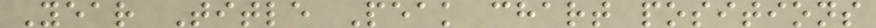Year Title Peak chart positions
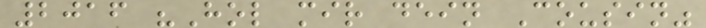2016 "Hol mir dein Cousin"
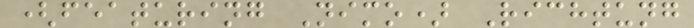(featuring Nimo) Richtung
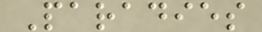Paradies
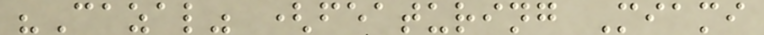"Cazal" (featuring Miami
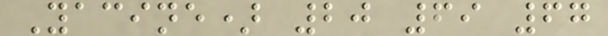Yacine) 20 69 67
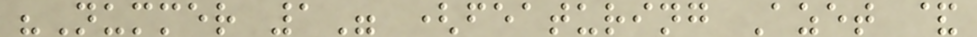"Nummer 1" (featuring Azet &
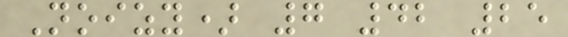Noizy) 7 42 25
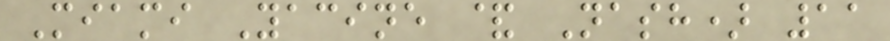Miami Yacine & Nash) 11
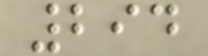294
